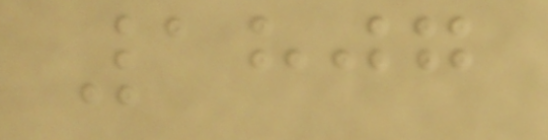1807
